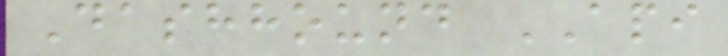Dashhound API
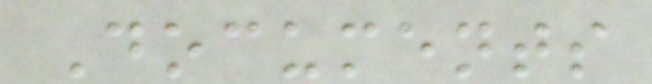Documents
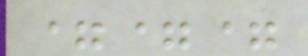===
